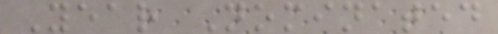Year Nominated
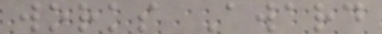works Award
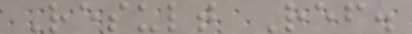Result Ref.
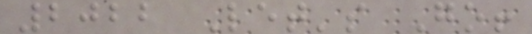2022 Let's Go!
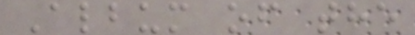Album of the
